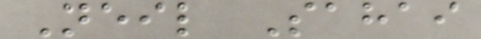Neil Sahai
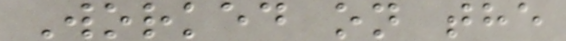Worked on the
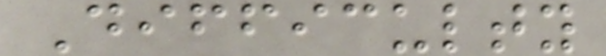Difficulty
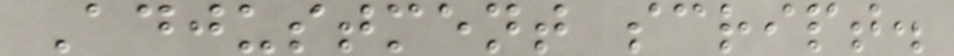Adjustment script.
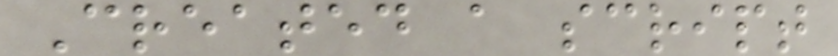Created a script
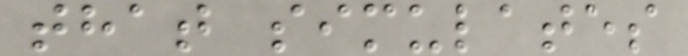that simulates
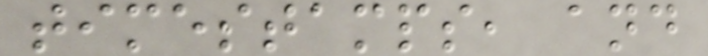timestamps, and
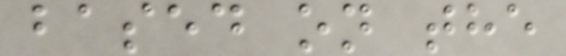based on the
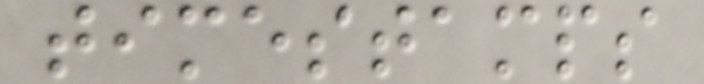timestamps
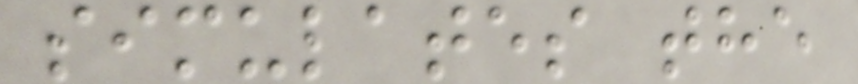simulates the
